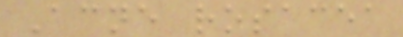Acne rosacea
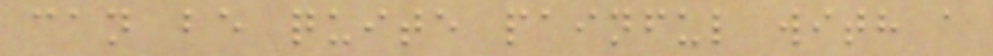can be quite painful with a
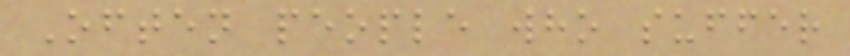Often people who suffer
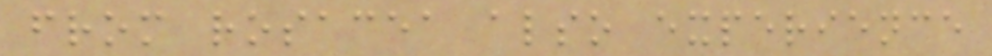from rosacea also experience
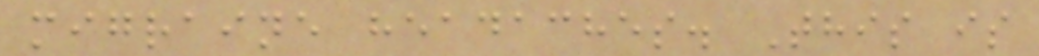migraine headaches. This is
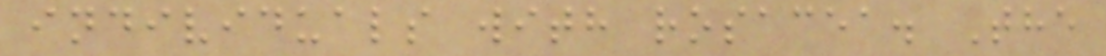individuals with rosacea. The
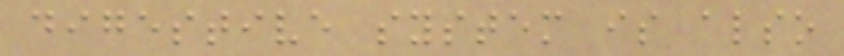digestive system is also
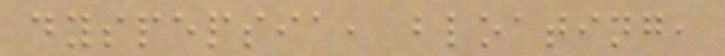dyspepsia, bloating,
